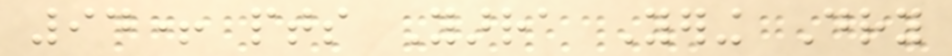94+ pts Yarra Yering Dry
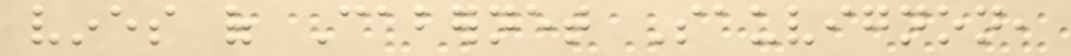vines of Cabernet Sauvignon,
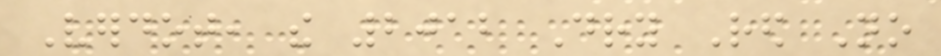Verdot, the 2012 Dry Red No
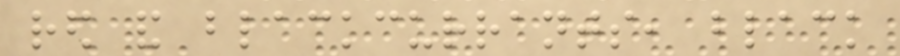red and blackcurrants, black
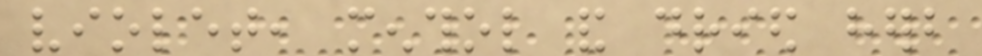violet, menthol and dried herb
